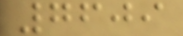7609
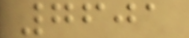7601
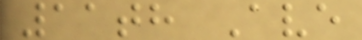11th Ave
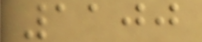1100
